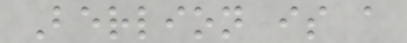Berlion is a
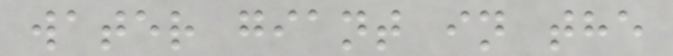water giant in the
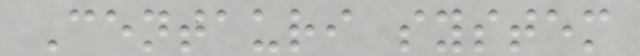Centauri system
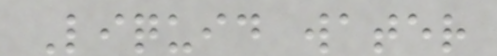Liquid water
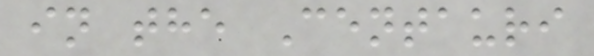in the Centauri
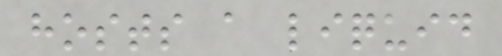hosts a liquid
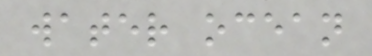water ocean
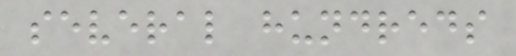several hundreds
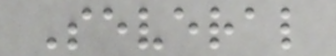Several
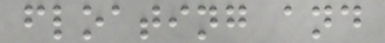floating and
